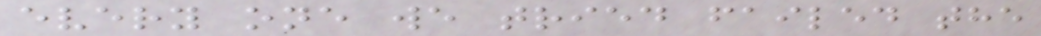every one we tried failed the
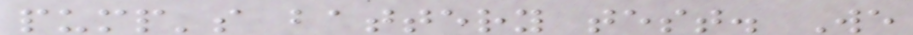pump's battery test. We
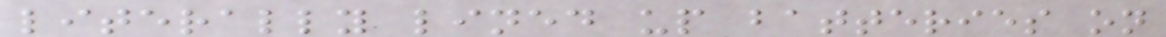literally lined up batteries on
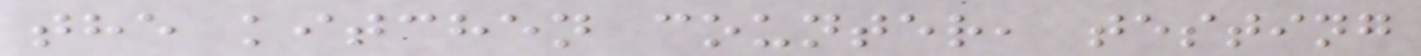the kitchen counter, testing
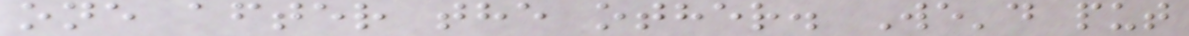one after the other. We'd put
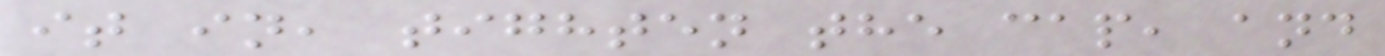it in, tighten the cap, and
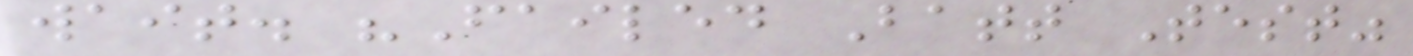wait. "Failed Batt Test"
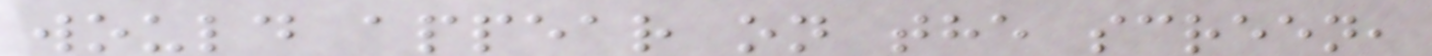would appear on the screen,
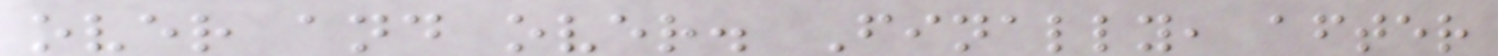over and over. Finally, after
